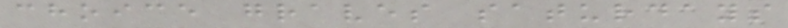choice graves saturdays
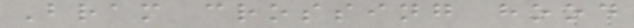Bram crossing hood
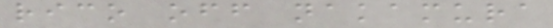rico off nakamura
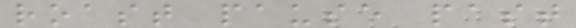roast pause past
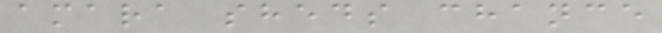amara sheds chance
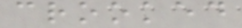crooked
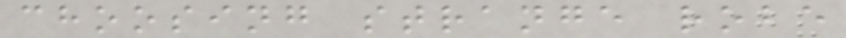choosing strange robe
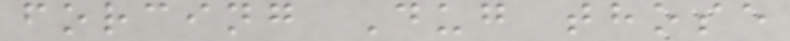forcing Dug those
